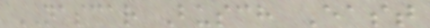NASCAR Busch East
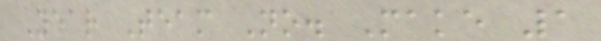Year Team No. Make 1
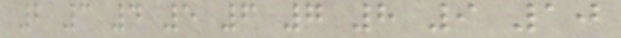2 3 4 5 6 7 8 9 10
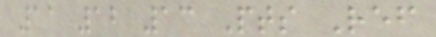11 12 13 Pts Ref
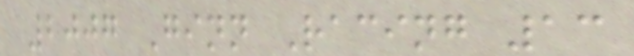2007 Ginn Racing 13
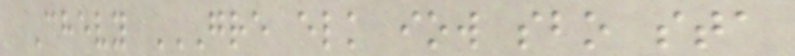Chevy GRE ELK IOW SBO STA
